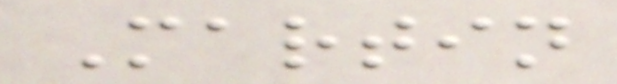Martin
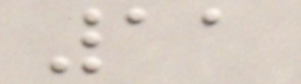11
